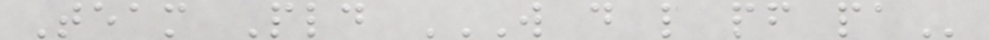Team Pld W D L PF PA
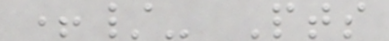+/- Pts
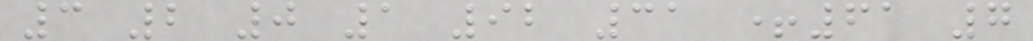3 2 0 1 92 31 +61 7
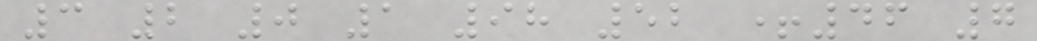3 2 0 1 98 52 +46 7
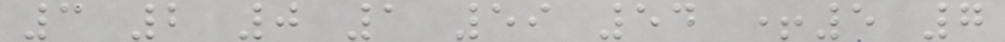3 2 0 1 59 54 +5 7
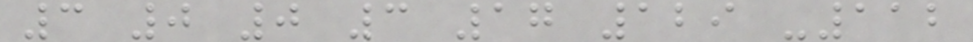3 0 0 3 17 129 -112
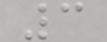3
